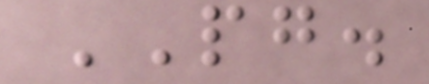PG.
